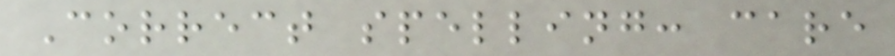Correct spelling: care
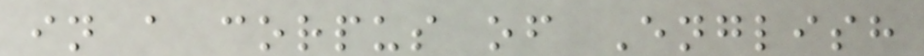in a corpus of English
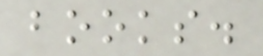books.
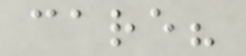care?
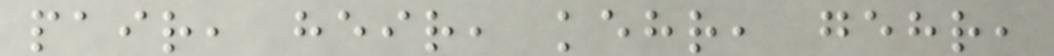pair, heir, kehr, gehr,
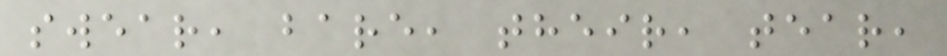swear, bare, their, tear,
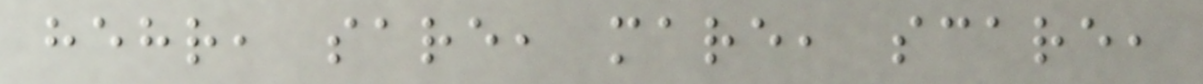hehr, sare, mare, scare,
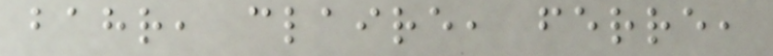bahr, claire, ferre,
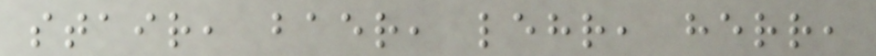stair, baer, lehr, herr,
